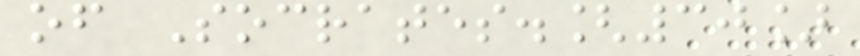of Socrates.[30]
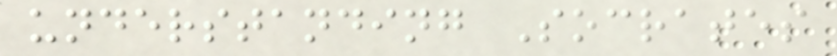understanding Socrates
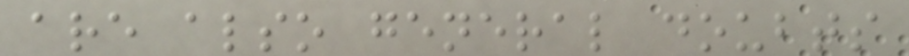are also general doubts
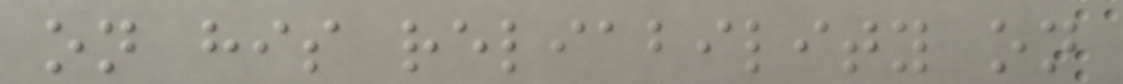on his reliability on
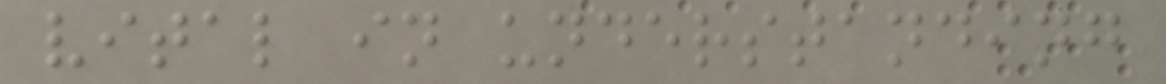vital in understanding
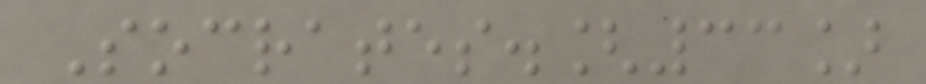Socrates.[33]
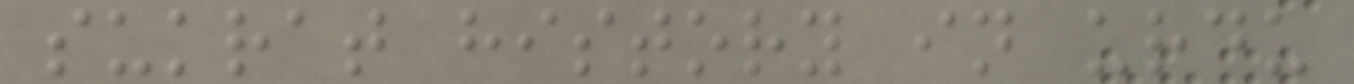sukrat history in urdu
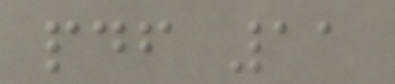pdf 11
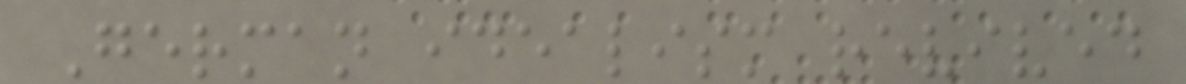German idealism revived
